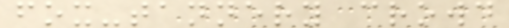fox-tannery crowd
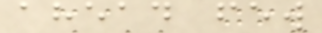ahead few
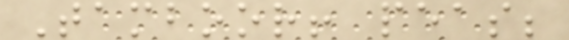Tamboor! peas;
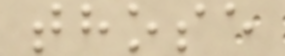those
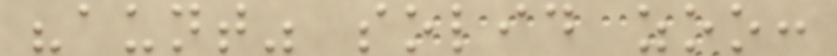"aunt" solid zoo:
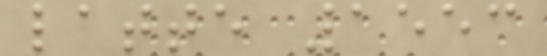latte 1553
